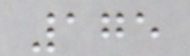175
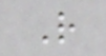R
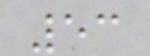53
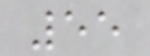55
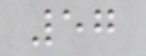57
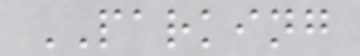PARKING
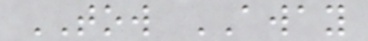TOW AWAY
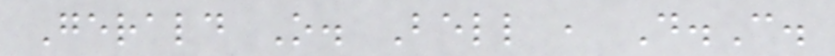Gerald O. Bell , D.C.
